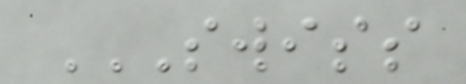SWISS
